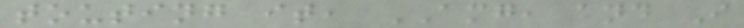touting it, AMG, and I
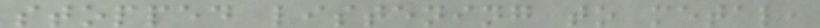stopped listening to metal,
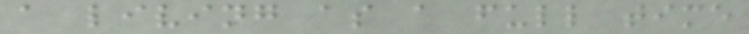a living as a full time
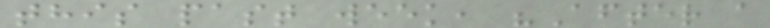this past week, "After a
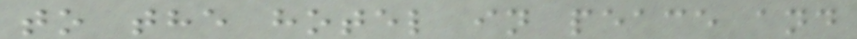to the hotel in peace and
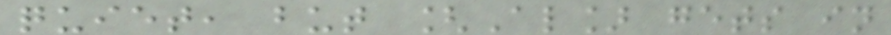quiet, but [Al] gets in
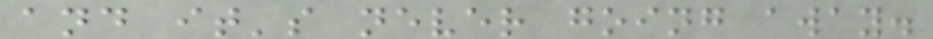and it's never going away.
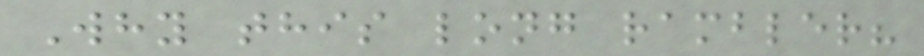Why this long rambler?
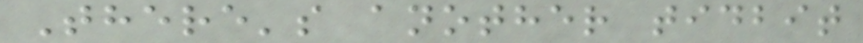There's another tidbit
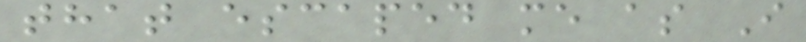that escaped me as I
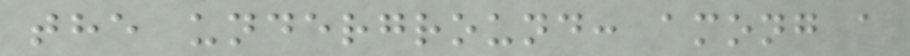the underground: among a
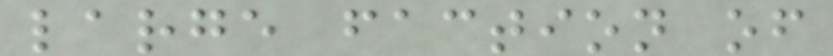large faction of
